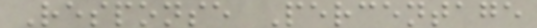Response Percentage
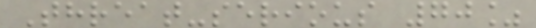Threat-serious 70%
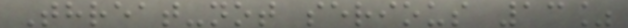Threat-not serious 13%
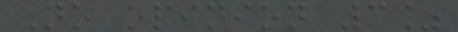No opinion 3%
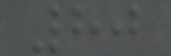80
